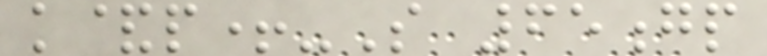k&p+-S 65gp
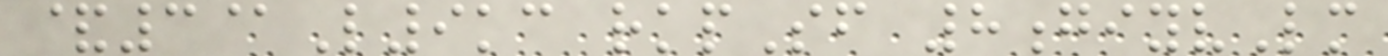&3@L9kc rkpSf 8giyvLm
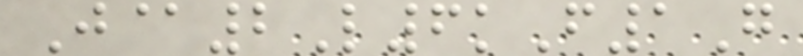J@2L6kF1G
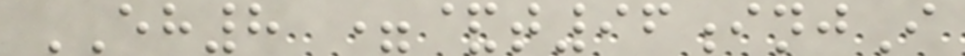EH8 =&t96injI
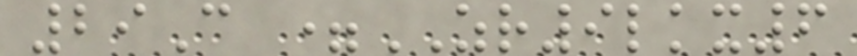29C =ZR9lkx6
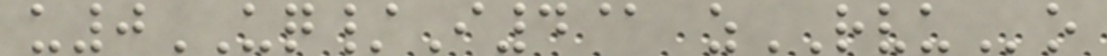u0UQ/I4@ zRVUo
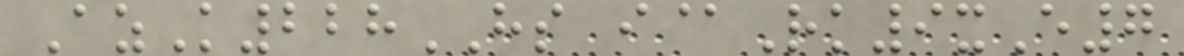AzK228HS i@Rk9xE7
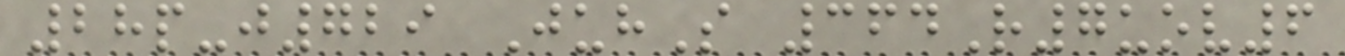28p-j729 JuhS 364R7uov6
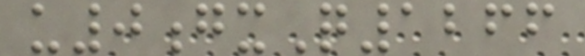u0gxQ1266
